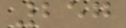257
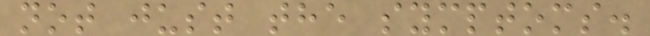not just the symptoms.
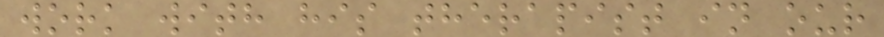work with his therapist in our
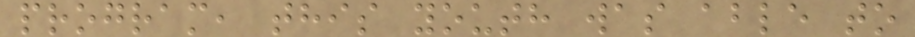program, this youth was able to
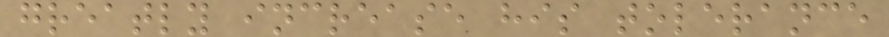greatly increase his tolerance
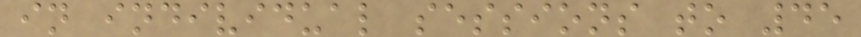in individual sessions to 45
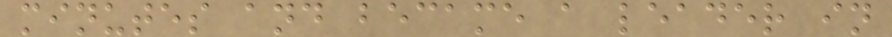minutes and became a leader in
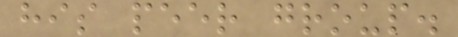his peer group.
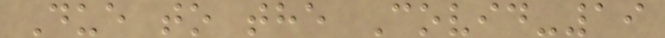Due to the Covid-19
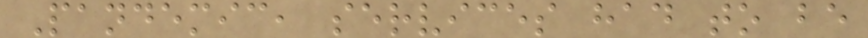Pandemic, services had to be
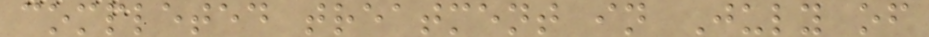completed treatment in July of
